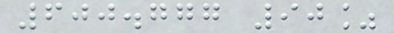600.777 90%
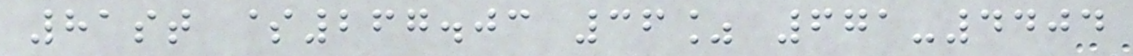81st $267.03 36% 671-4404
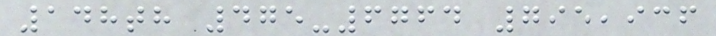148th 475-6764 795,936
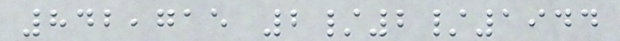842,715 2/2/1944
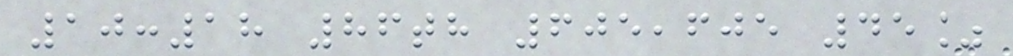10:18 86th 605,605 45%
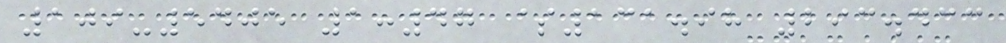109-5405 1:47 $131.98 293.433
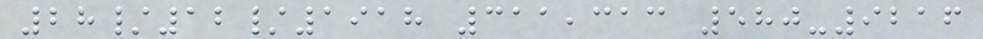28/12/1918 311,313 580-9216
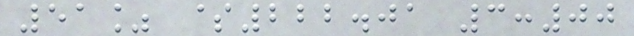51% $222.01 3:00
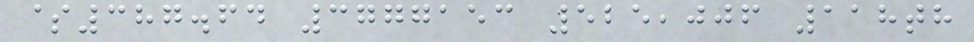$387.64 3777153 525,006 118th
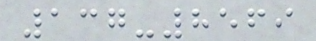137-8569
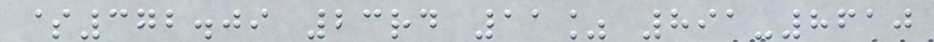$372.09 23rd 11% 891-8610
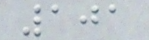101
